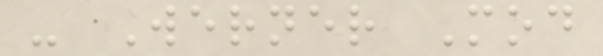- Werner Mod
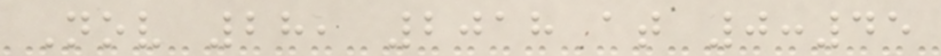Nov 28, 2018 at 0:45
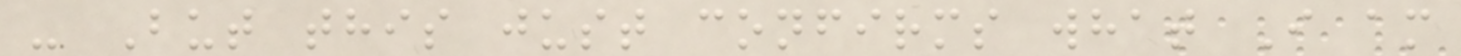- But this just confirms what I am
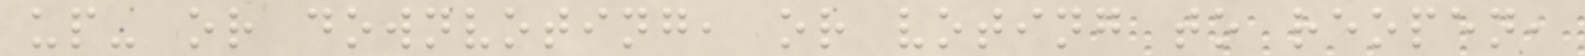up- or downvoting, or voting to reopen,
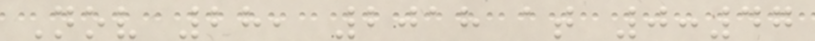Nov 28, 2018 at 0:47
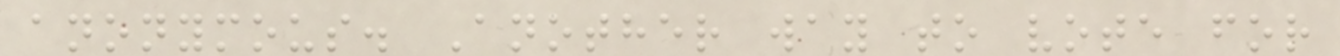anonymous. Another way to vote for
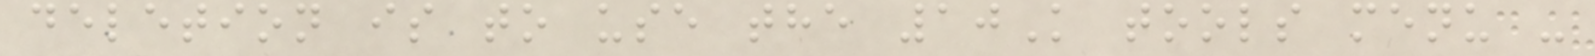deletion is to use the 10K tools menu -
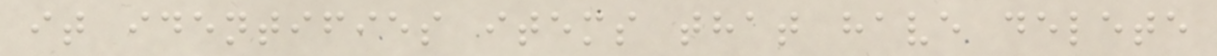it identifies items that have delete
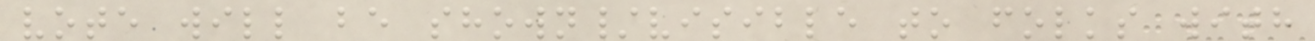vote will be shown/visible to folks with
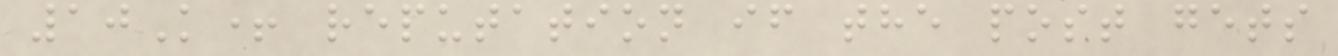10K+ reputation if the post gets
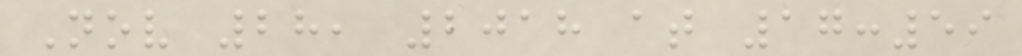Nov 28, 2018 at 17:59
